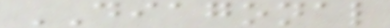DIAGONAL
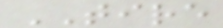TIRE
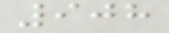908
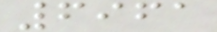6961
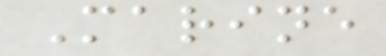Marine
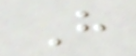H
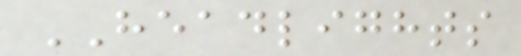HEADLIGHTS
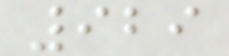929
